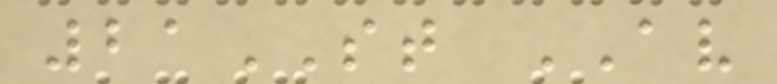21ST AV
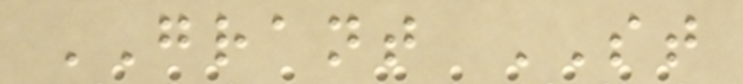GRANT ST
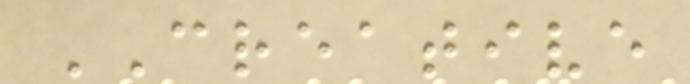CREATIVE
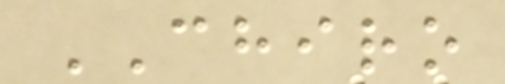CHIRO
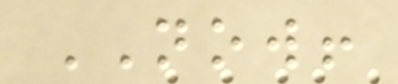NOW!
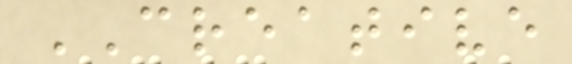CREATIVE
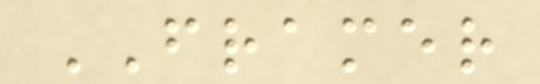FRAMER
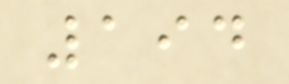194
